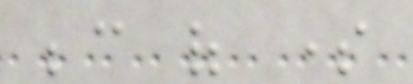because of some
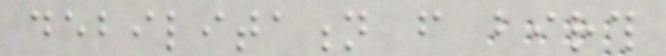debilitation from birth
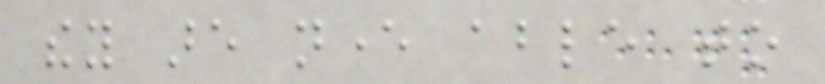they are never able to
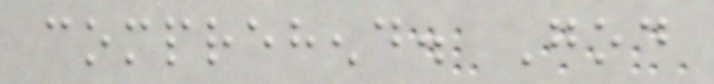comprehend. God
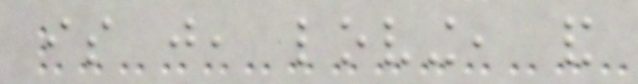is just, loving, and
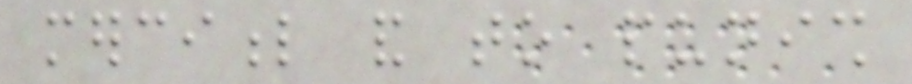merciful and to punish
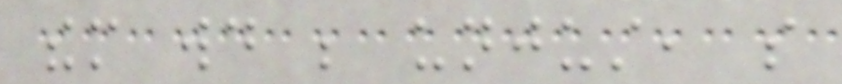them would be unjust, so
